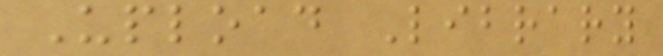Upload Library
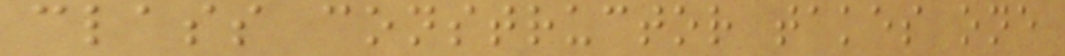class constructor takes one
